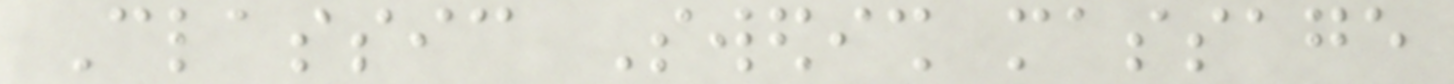Classic Swedish massage
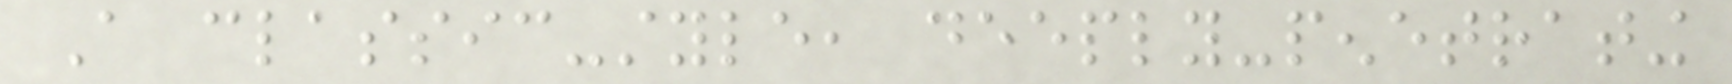A classic-style, deeply-penetrating
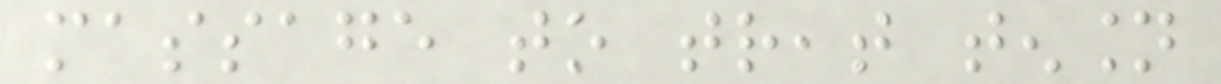massage to treat tension
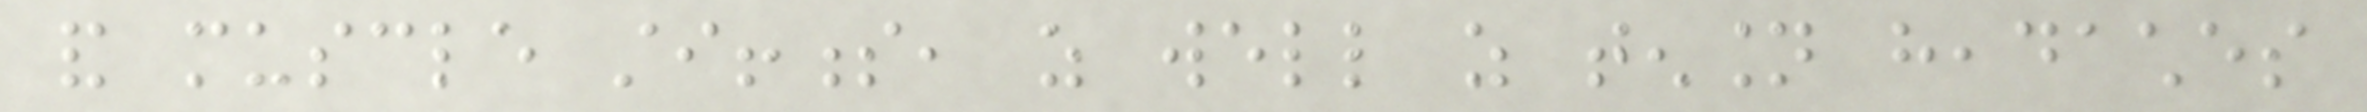and muscle stiffness, as well as tension headaches
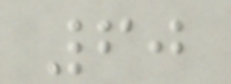60
